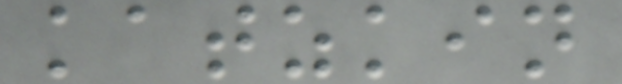katzkin
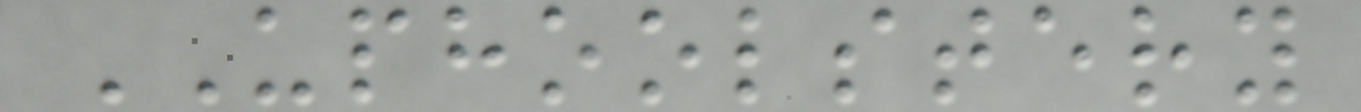UPHOOLSTERY
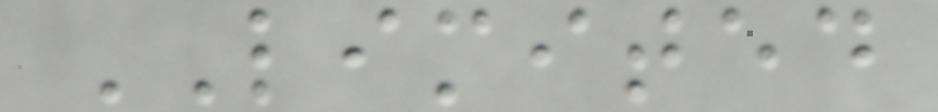LIMITED
